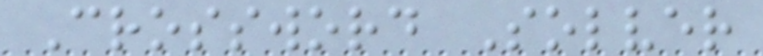Crossword Solver
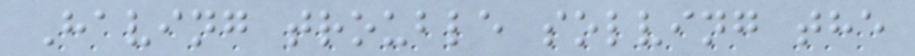Having trouble solving the
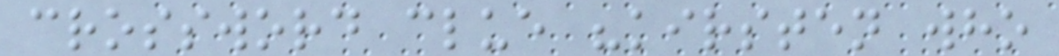crossword clue "kirsten who
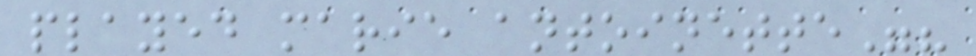played marie antoinette"?
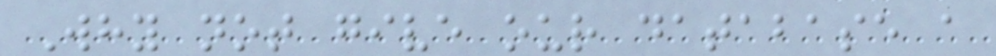Why not give our database a
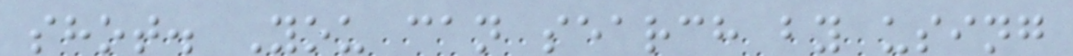shot. You can search by using
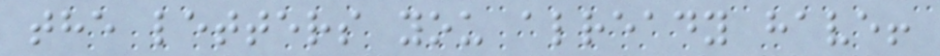the letters you already have!
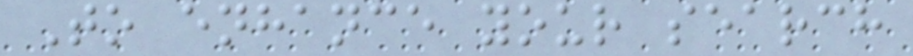To enhance your search
